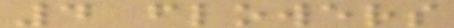4 flowers
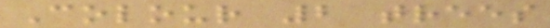Colour 2 trees
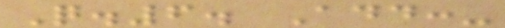Q.6. Add:-
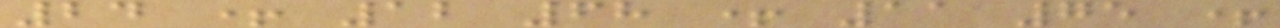24 + 12 68 + 11 75 +
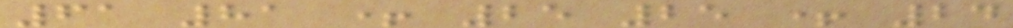61 81 + 25 25 + 24
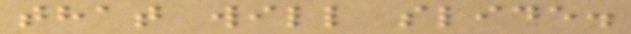that will slide.
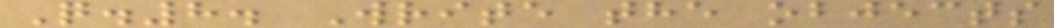Q.8. Write the objects
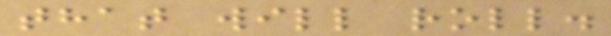that will roll.
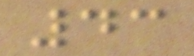43
